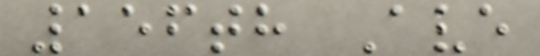156th Ave
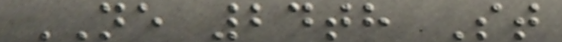NE 24th St
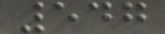547
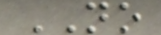NO
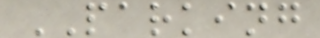PARKING
